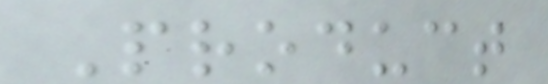Product
